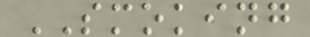SMOKING
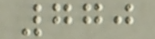770
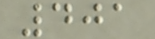401
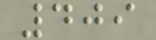409
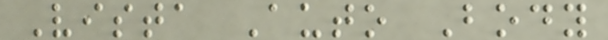Vista Auto Body
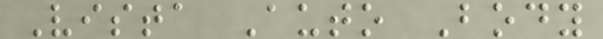Vista Auto Body
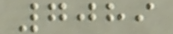7089
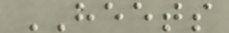HEETS
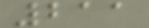211
